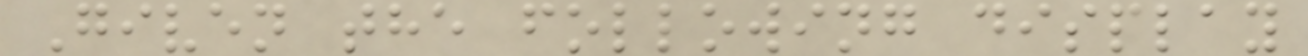Given the following display
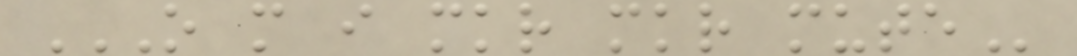O M I MKR MKR MUTE
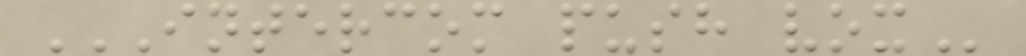INTERCOM PUSH VOX
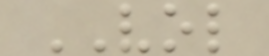VOL
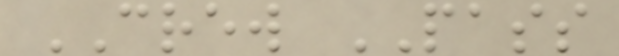CREW PASS
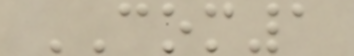COM1
